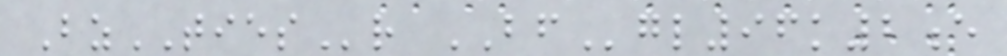BzTIESr BFgl96k2e
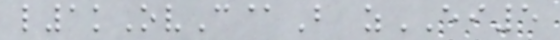l1kOvC@B zEI5
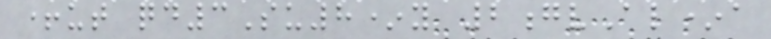+ut qd3Su8*y 2gvAl*a
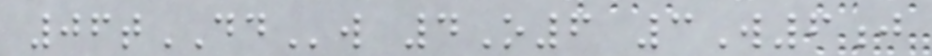06tDDw 4O6 3W6j
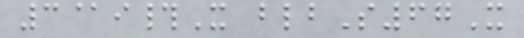3@i#X blbS67X
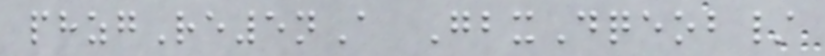phzgRe5nA GbxDqeob/
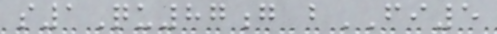s1Qu87g bFI5
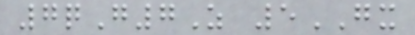7qG7Z 5GX
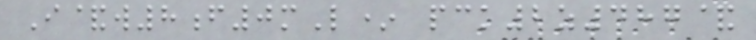I&w8f0mL* pck2z487&
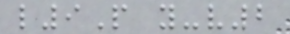l9P y-v2
